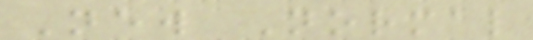New Normal
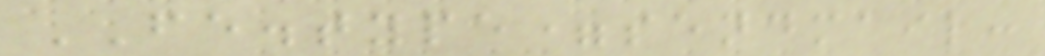FE.type=sendmail:
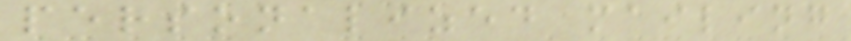personalized mailing
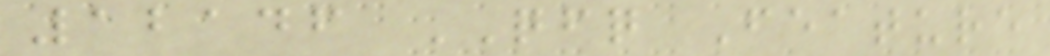12146 QFQ Feature
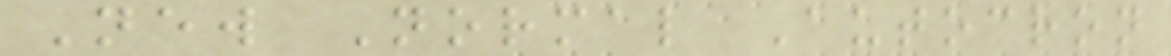New Normal Autocron
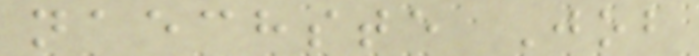naechste Job
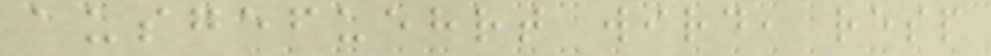ausgefuehrt wird, resp
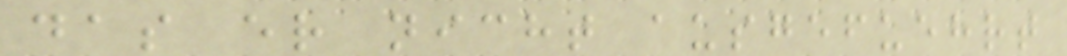das er nicht ausgefuehrt
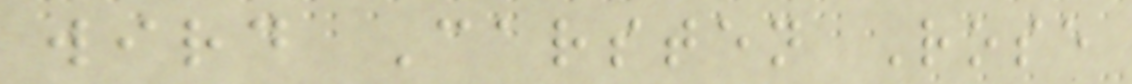wird Carsten Rose
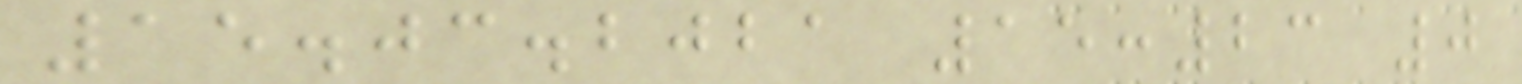15.03.2021 15:23 0
